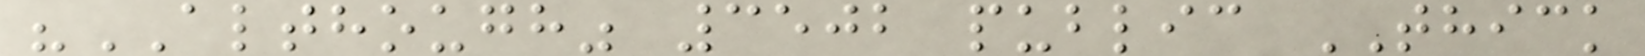"ALTHOUGH" 3502 public THICK
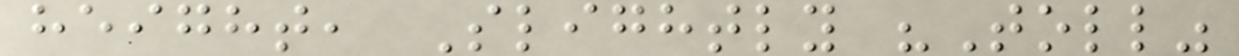height, Slightly "Toll"
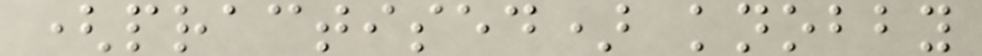(practised) knobby
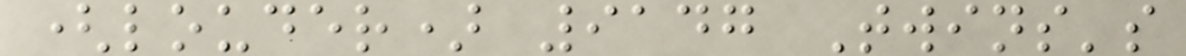(louder) 9147 Twins's
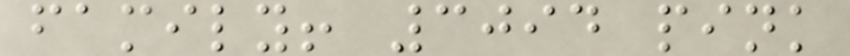family! 3094 pink
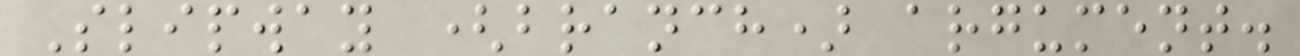Slipway (branch) argument.
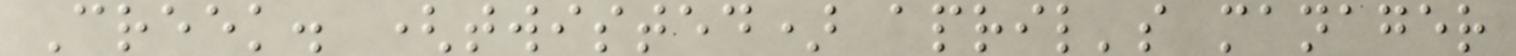Creek. (twisted) april's manager
